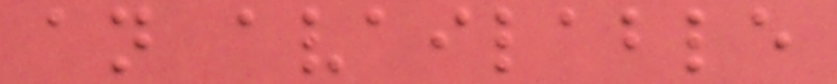an available
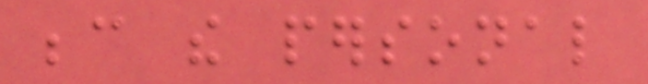because the personal
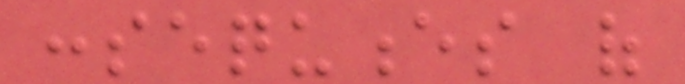consequences of
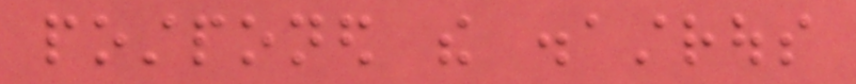postponed the disastrous
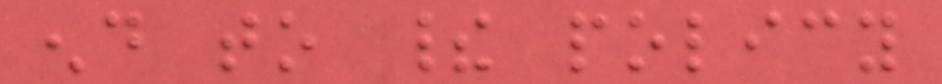end to their policy
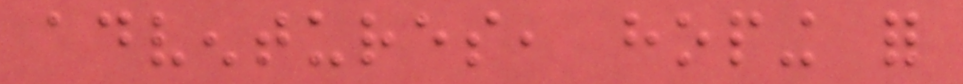adventures, hoping for
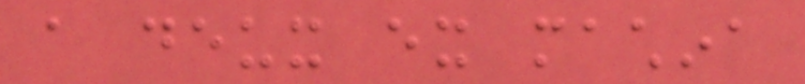a deux ex machina
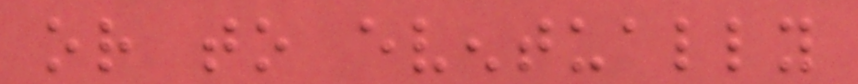or to eventually
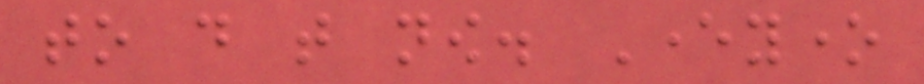to do that now. Everyone
